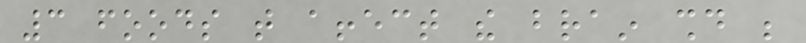3 foods that affect the brain should be
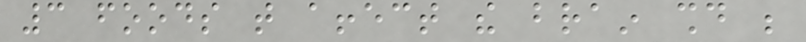3 foods that affect the brain should be
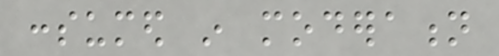consumed in moderation
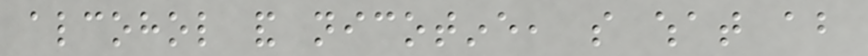alcohol and nicotine, so what about
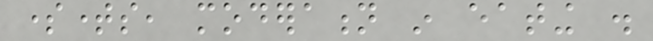sometimes, moderation in eating .
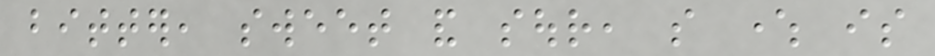bitter, sweet and sour, so where is
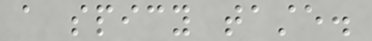a spicy taste.
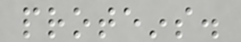proteins.
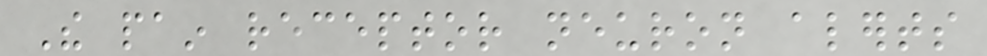The pain receptor neuron alerts
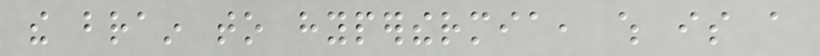the brain to hyperthermia, which is a
